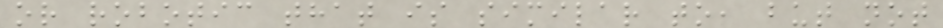or robotic that is similar to, but not
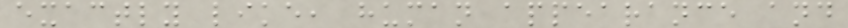exactly like, human appearance and
